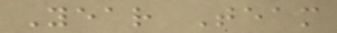Year Team
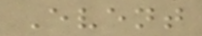Event
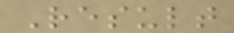Result
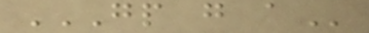GP G A
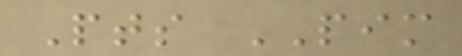Pts PIM
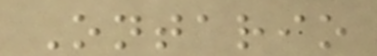Ontario
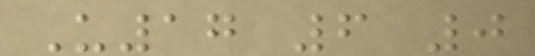U17 6 0
